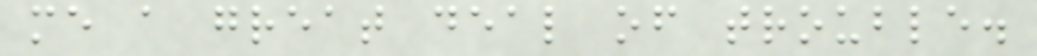me a great deal of trouble.
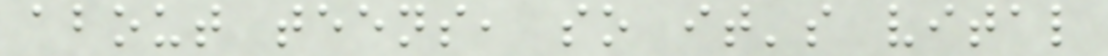about teens, so it's vital
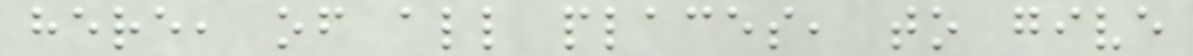here, of all places, to give
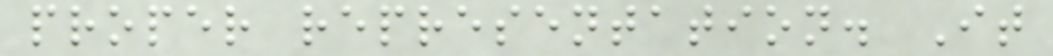proper representation. It
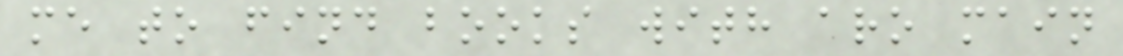me to find books with aro main
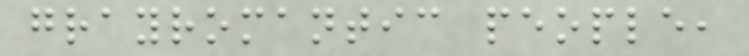grayromantic people,
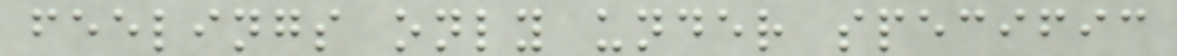feelings only under specific
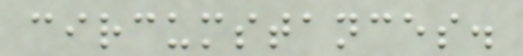circumstances.
